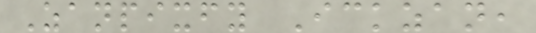Zanpixfy Ickzan,
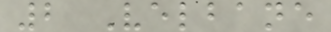2 Velbane
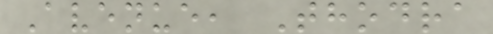Avenue, Thodra
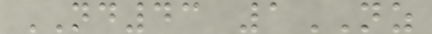ND43 1NZ
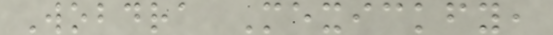Wobdra Mexickfy,
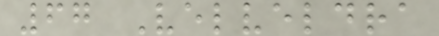67 Velveldra
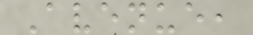Avenue,
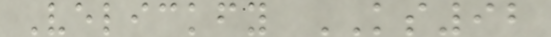Velickfy KS92
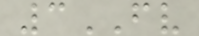3FV
